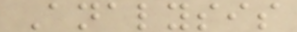Analysis
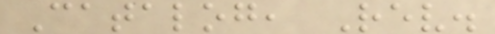Catalog, Rev.
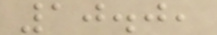10.0,
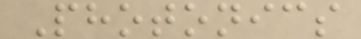Photonics
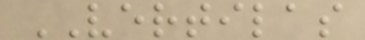VERTILAS
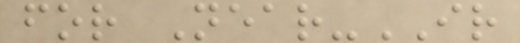for Near-IR
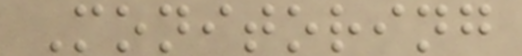Monitoring
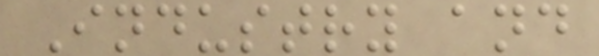Industry and
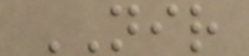NIR
